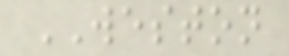WESTON
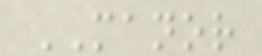MANOR
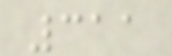311
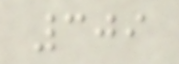309
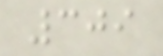309
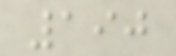190
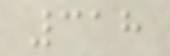318
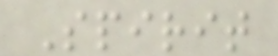Spirit
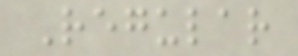Regular
